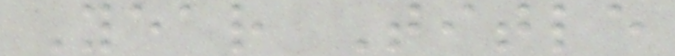Year Title
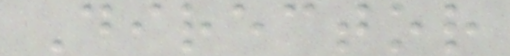Director
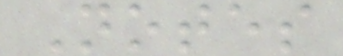Notes
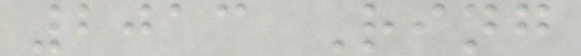2013 Ring
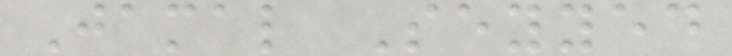Jamal Seyyed
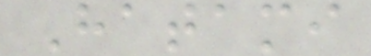Hatami
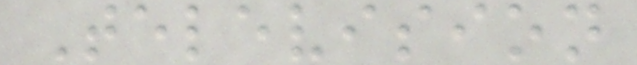Television
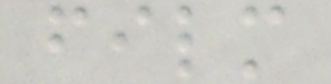film
